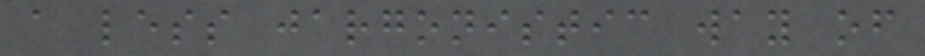a less jargonistic way of
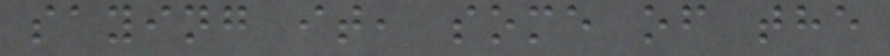saying it, some of the
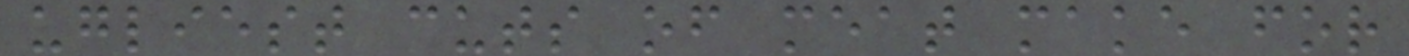ugliest cuts of meat make for
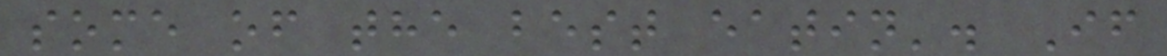some of the best eatin'. If
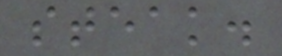steak.
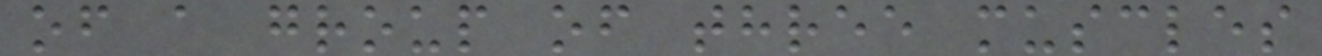of a group of three muscles
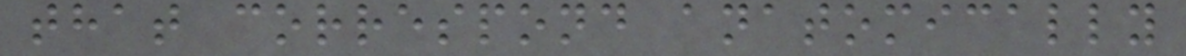that correspond anatomically
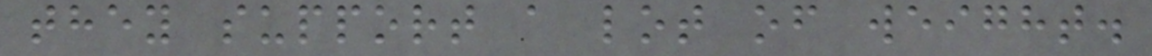they support a lot of weight.
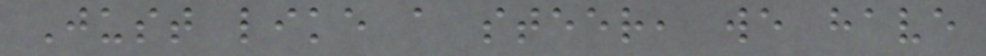Just like a steer, we have
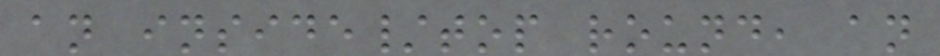an inside/top round, an
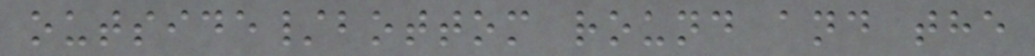outside/bottom round and the
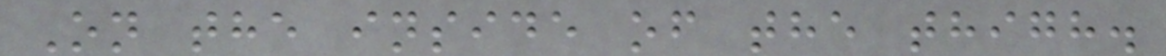On the inside of the thigh.
